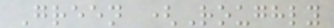Green (Roughly
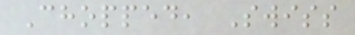Chopped, Swiss
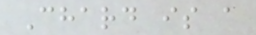Chard is a
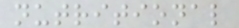nutritional
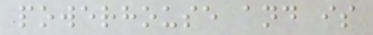powerhouse and is
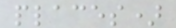places)
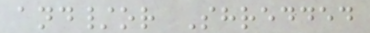and/or Shredded
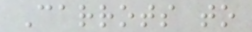Carrots to
